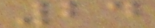24
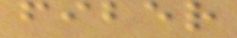fiber
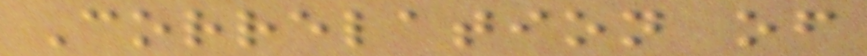Correlation of
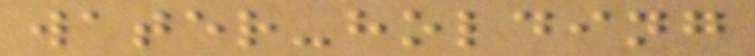water-holding
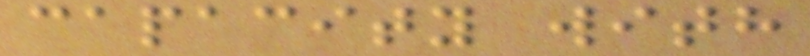capacity with
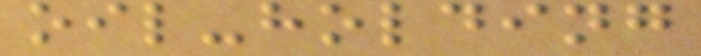oil-holding
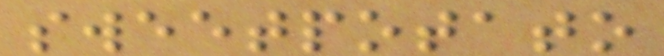sweetpotato
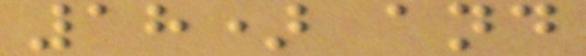18) and
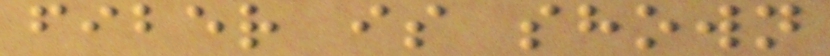fiber is shown
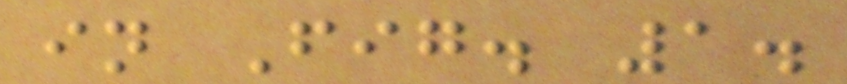in Fig. 1.
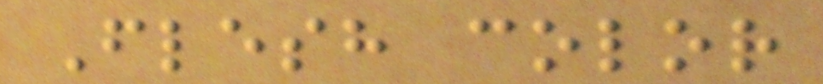Flesh color
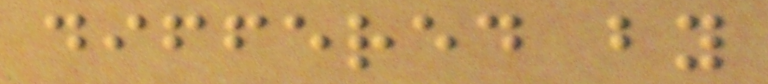differed by
